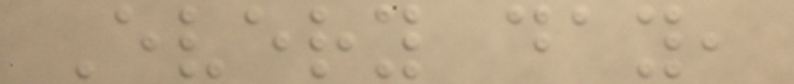Every day,
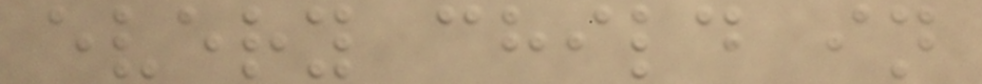every child in
